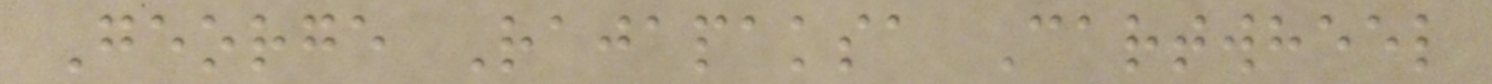George Rajapaksa Cartwheel
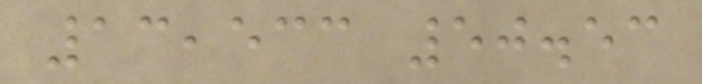13,533 50.53
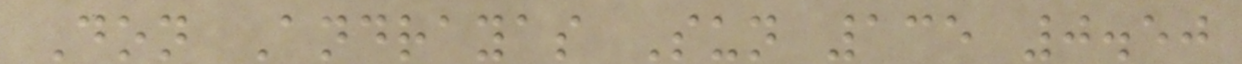Don Andrayas Sun 135 0.50
